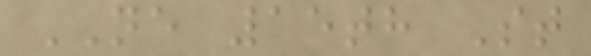NE 15th St
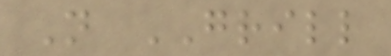N GRILL
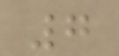7
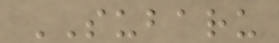SUBARU
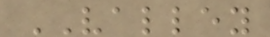VALLEY
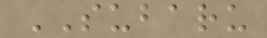SUBARU
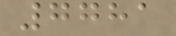7781
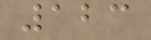123
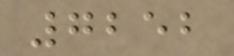7252
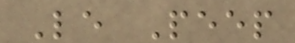Le Peep
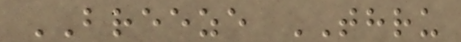BREEZE THRU
